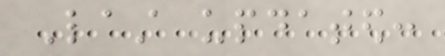Last updated:
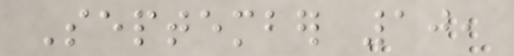September 10,
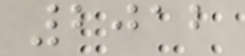2012
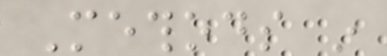Methods in
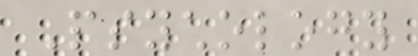Psychology
